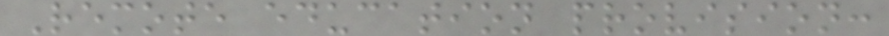Remote education provision:
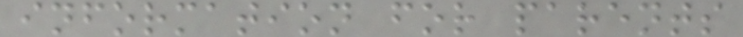information for parents
